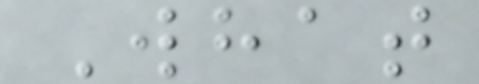What
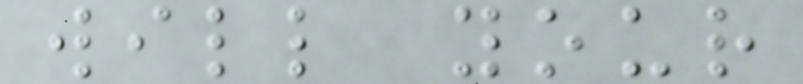will your
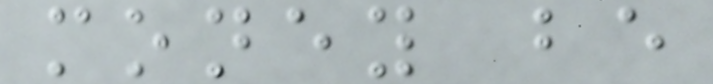money be
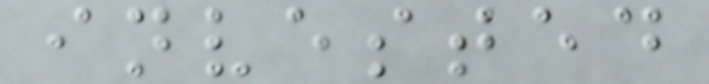invested
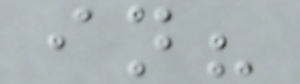in?
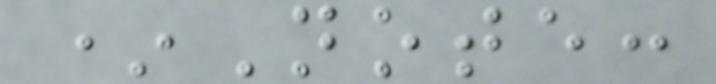*Note:
